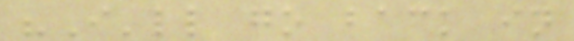"I'll go back in
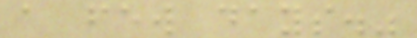a few days."
